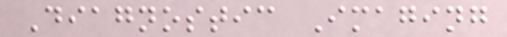Diagnostic Imaging
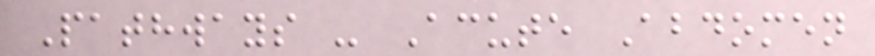Pathways - Acute Abdomen
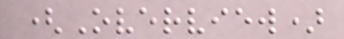(Overview)
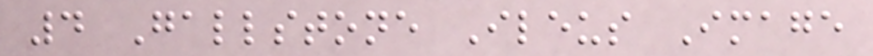4 Gallstone Ileus Image
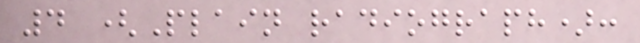4 (Plain radiograph):
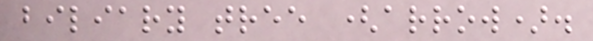biliary tree (arrow).
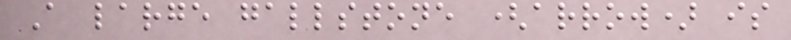A large gallstone (arrow) is
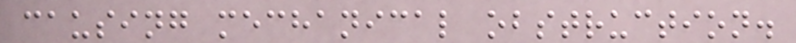causing mechanical obstruction.
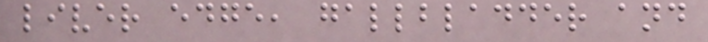liver edge, gallbladder and
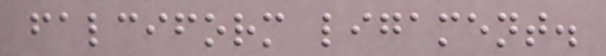falciform ligament.
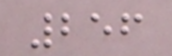256
